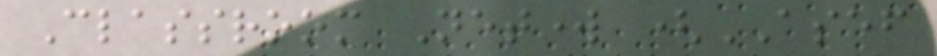Classroom Network (ASEF
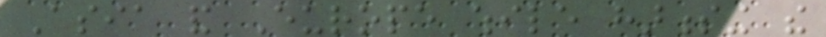Asia and Europe while harnessing the
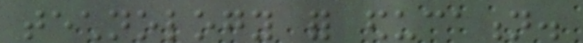technology for education.
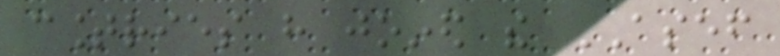countries have joined the ASEF
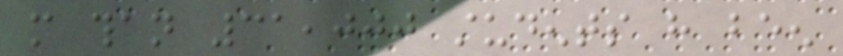more than 31,000 students have been
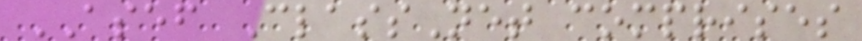ASEF ClassNet comprises
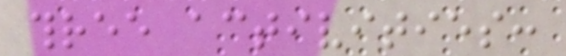three activities:
